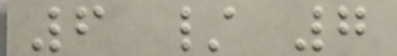6 / 7
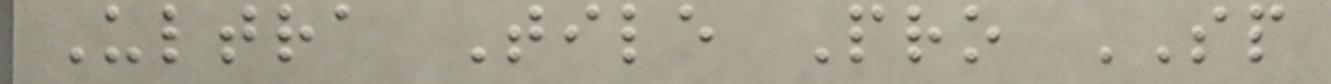Ultra Tile Pro SP
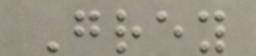Grey
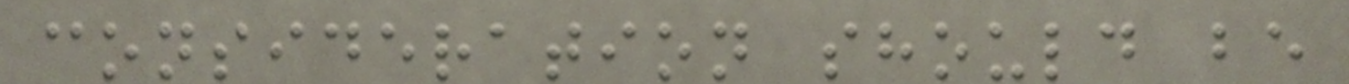consideration should be
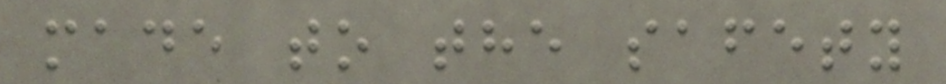made to the safety
